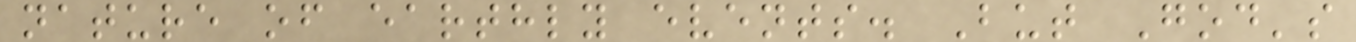nature of earthly events. But God's
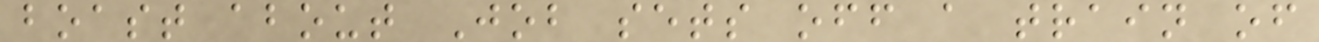boast about Job sets off a train of
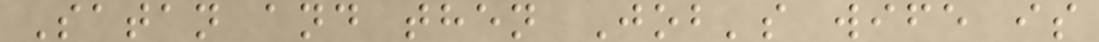Satan and then Job's wife is
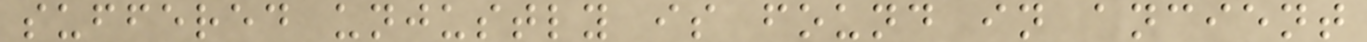suffered unjustly is found in ancient
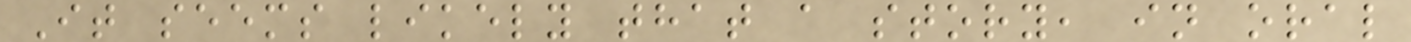It seems likely that a story, in oral
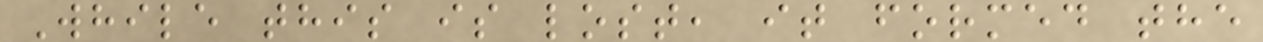While this is lost, it formed the
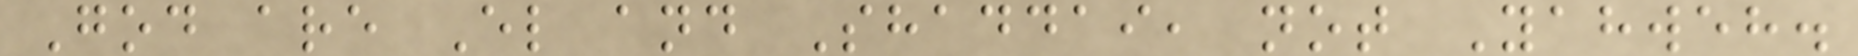God are El and Shaddai, not Yahweh.
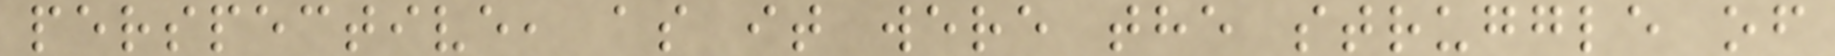perspective, as it were the struggle of
